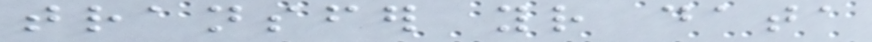transfer your data
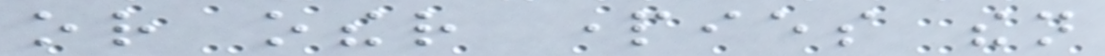or other parties then
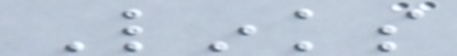Links
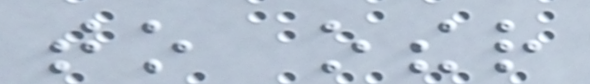to other
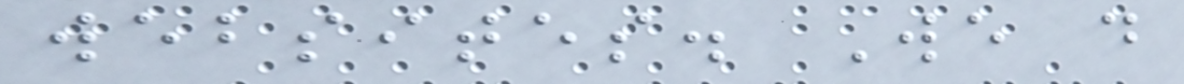websites. We do
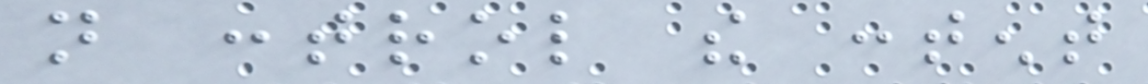not control the content
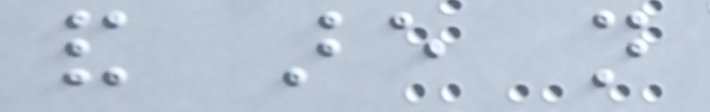and are not
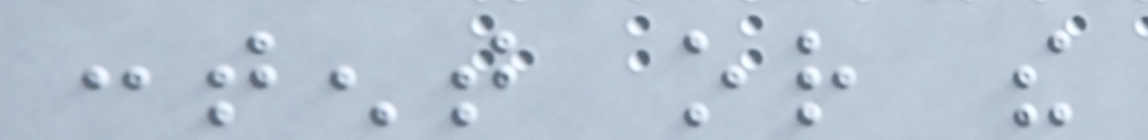content or the
